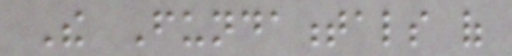The Fundamentals of
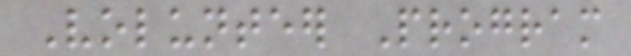Volunteer Program
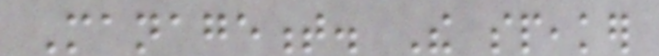Management. The speaker
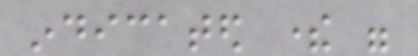indicated there were
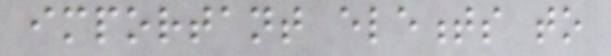important elements to
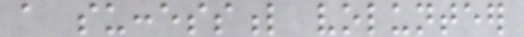a successful volunteer
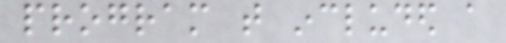program that included a
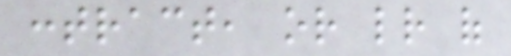contract, or letter of
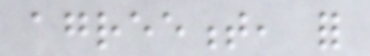agreement, for
